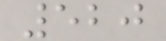520
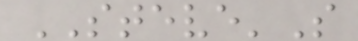STEVE'S
